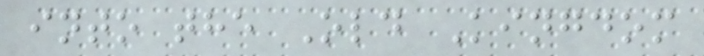into the Old Kingdom
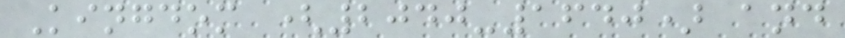Kingdom (2040-1640) and
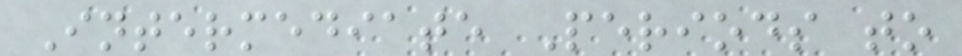Intermediate Periods to
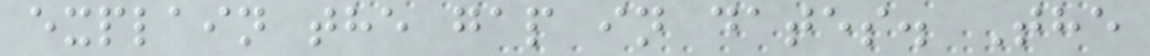explain the gap in dates. The
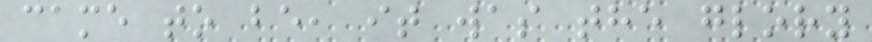came to be, it was the glory
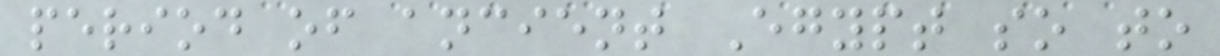period of ancient Egypt so to
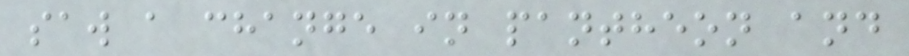saw a change in pantheon and
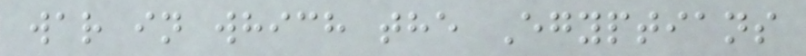war in which the Egyptians
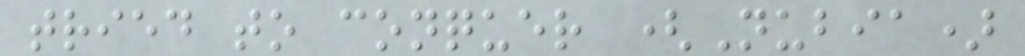tried to conquer (Nubia)
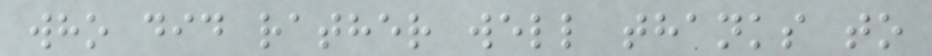who did rather well thanks to
